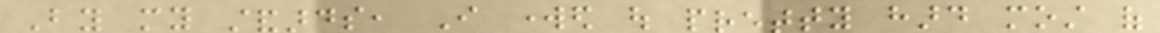By my standards, I worked out pretty hard most of
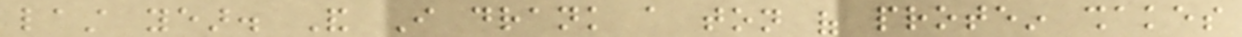last year. And I drank a ton of protein shakes
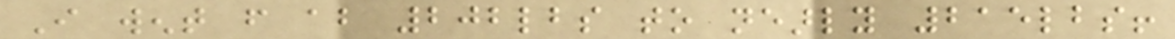I went from about 202lbs to nearly 215lbs!
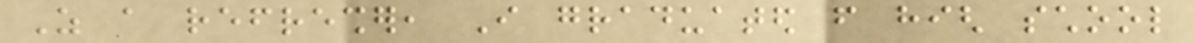As a refresher, I graduated from high school
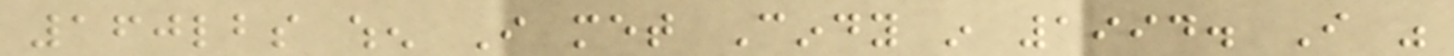160lbs when I met Cindy in 1994. I was
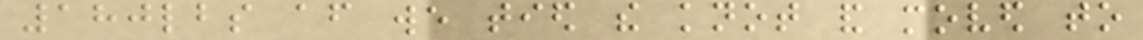180lbs after we tied the knot and moved to
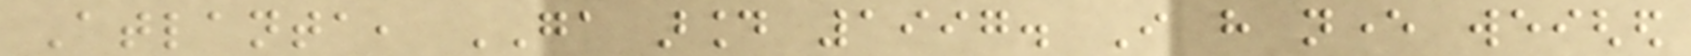Atlanta, GA around 1997. I have never weighed
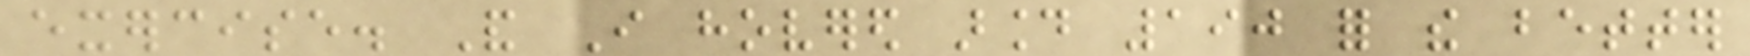exercise. And I hovered around 190 for the better
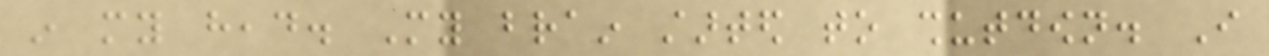in my head. My brain started to shutdown. I
